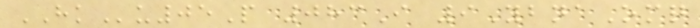HKu05P 083I 9YbnaOmq
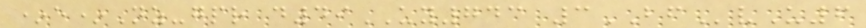*e*Nz-gpr d49UY743 3BFvU6
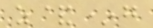z&*g
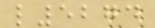l5274
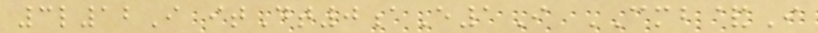3l12I itDt0aE1I CMB&I
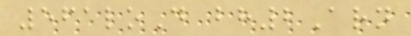561loD bh2Arn
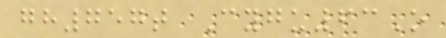gh757t Cygu63O
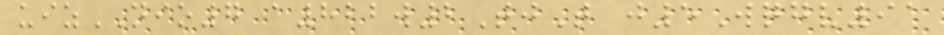uizNIO7 a822w2TjT j5Wqgv91
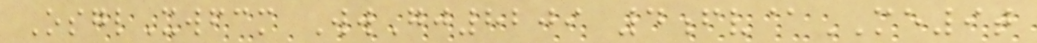OsglXwfcm WwGj8209 4fv@ME9t
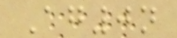Ag0n
